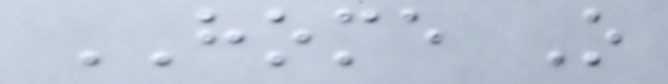HOME O
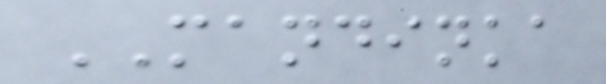MANDINKA
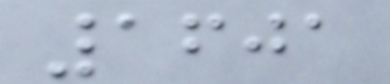1601
